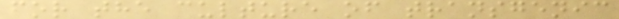for the culture of transgenic
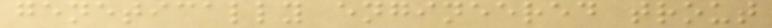genetically engineered trout
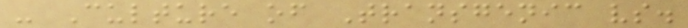- Culture of Transgenic vs.
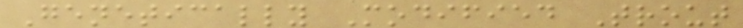Genetically Modified Trout
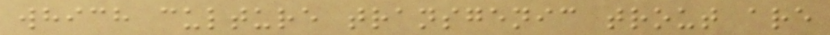which culture transgenic trout are
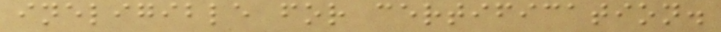ineligible for certification.
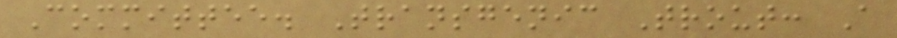Committee. Transgenic Trout: A
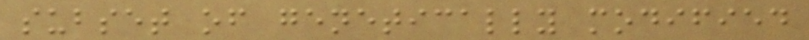subset of genetically modified
